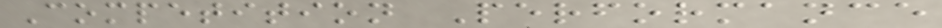Competition Performance
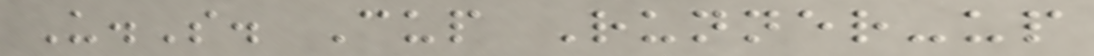U.S. Cup Runner-up
